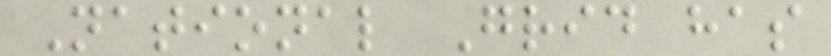National Grid has
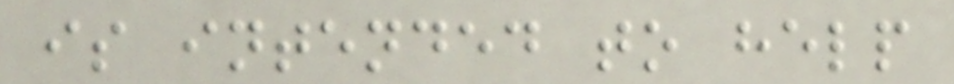is intended to help
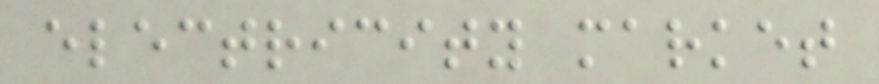electricity market
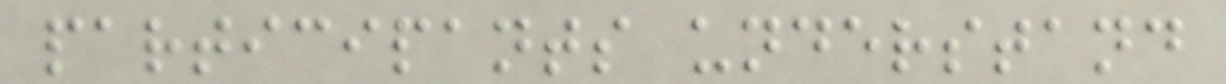participants understand
